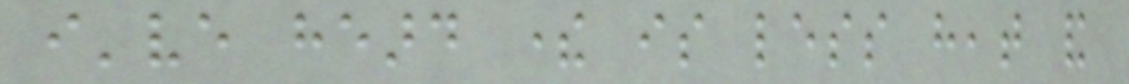i've heard there is less heat and
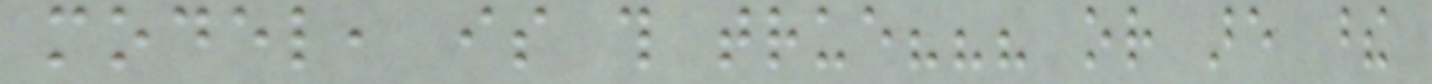model, is this true??? or are these
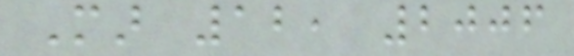Mar 12, 2006
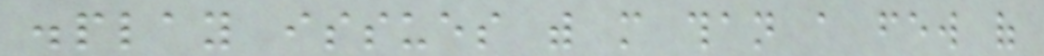display issues with more than a few of
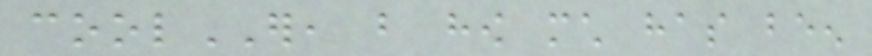coolER, but how much has been
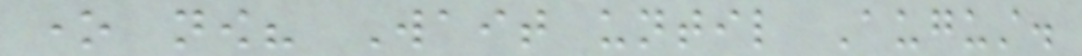one now? Wait until August.
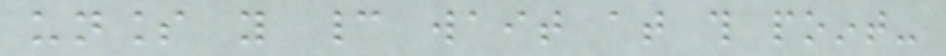unless you cannot wait at this point-
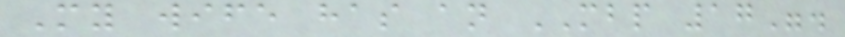My wife has an MBP 17".
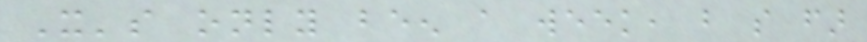It's only been a week, but so far
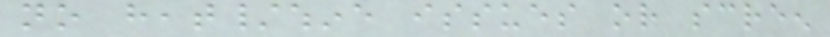no heat/whine issues or screen
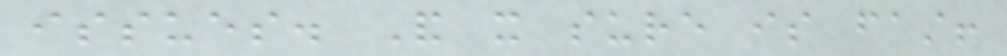issues. And it sure is fast!
